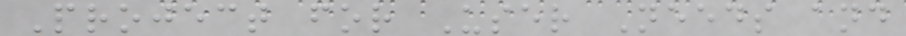Project for User Needs and
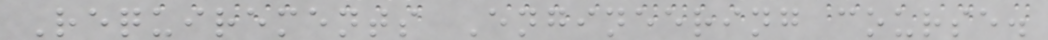Requirements Engineering course.
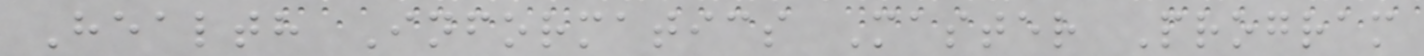Health Informatics Master Program
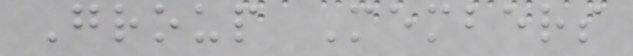Group Members
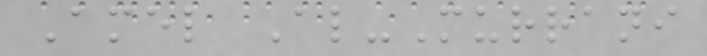Amel Al-Murrani
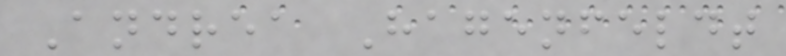Andrea Hagenfeldt
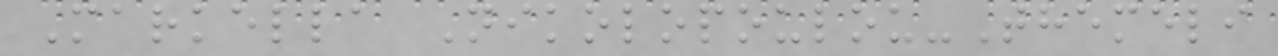Markella Nikolopoulou-Themeli
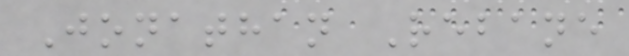Jonathan Rebane
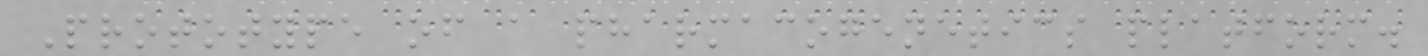Prototype of a pharmacogenetics platform.
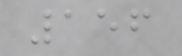156
